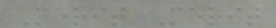Merit Merit
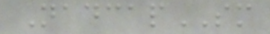NadcapSM
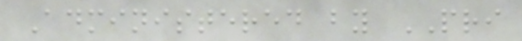Administered by PRI
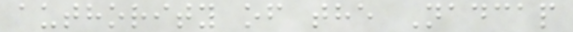authority of the Nadcap
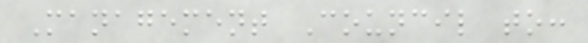Management Council to:
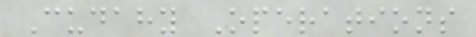Cudahy Operations
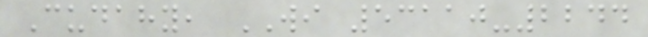Cudahy, WI 53110-2244
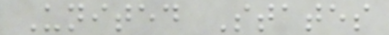United States
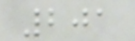201
